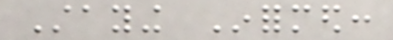Staying Informed:
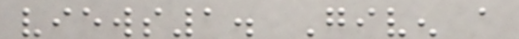views1. Given a
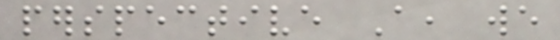perspective A, we
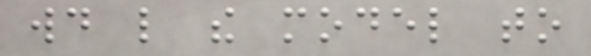would like the model to
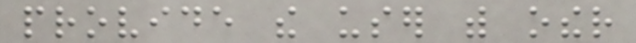provide the user with other
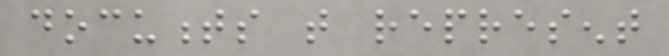documents that represent
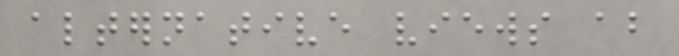alternative views about
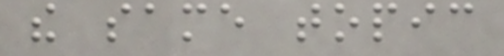the same topic
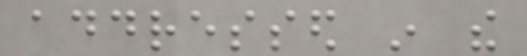addressed in the
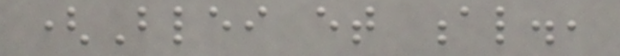(Blei et al.,
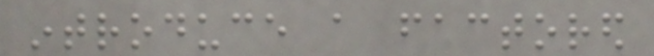introduce a factored
